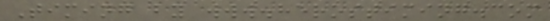Timing by www.herostiming.com
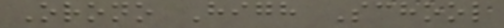Orono High School
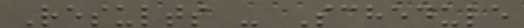Results - Schedule
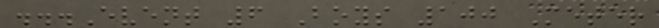...Event 6 Boys 100 Meter
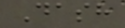Dash
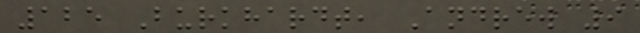125 Burkhardt, Andrew 9
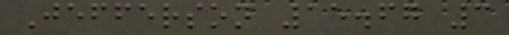Jefferson 15.67 3
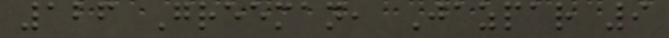126 Greeman, Jazpar 9
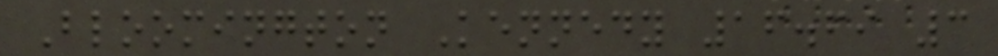Bloomington Kennedy 16.69 3
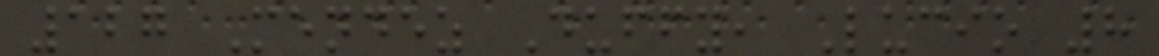127 Mendez Duffy, Lucio 8
